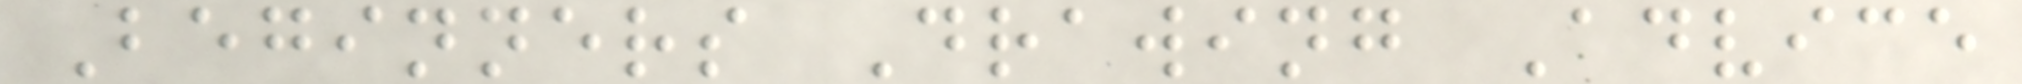Beginners Drawing Advice
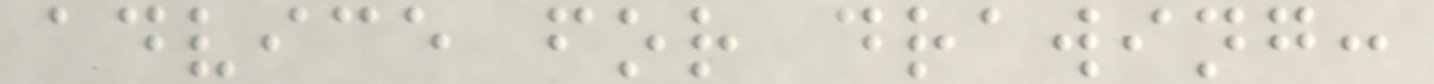advice for drawing:
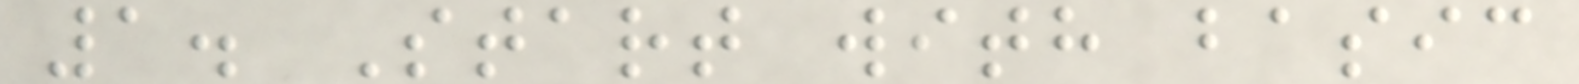1. Start with basic
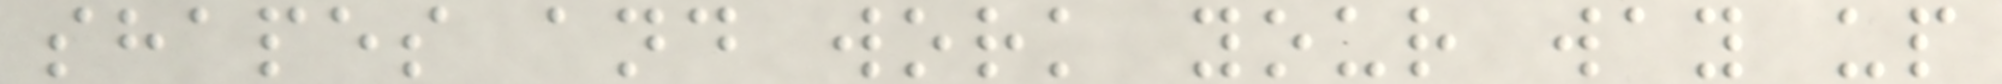shapes and work your way up
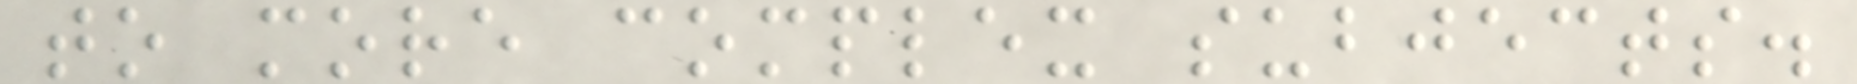to more complex subjects.
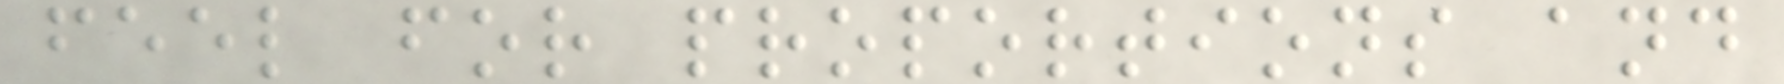feel for proportions and
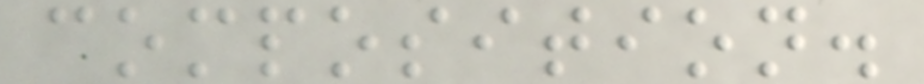composition.
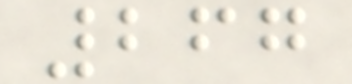267
